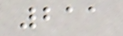211
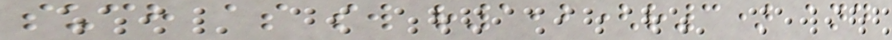such as sw r1,2(r3) and
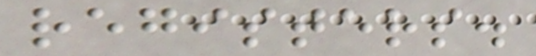registers.
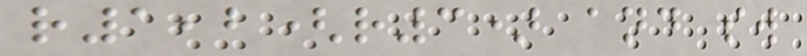r1,2(r3) and sw
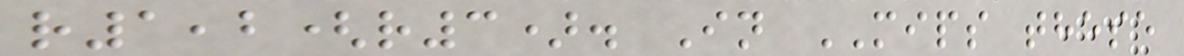r1,2(r3). In MIPS these
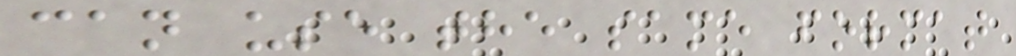can use the same format
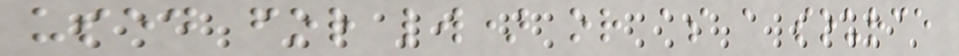used for lw) or as a source
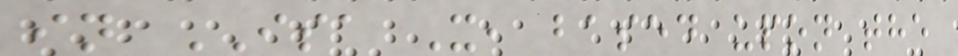in ISA X, based upon the
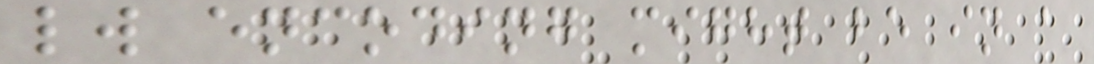lw encoding might be in a
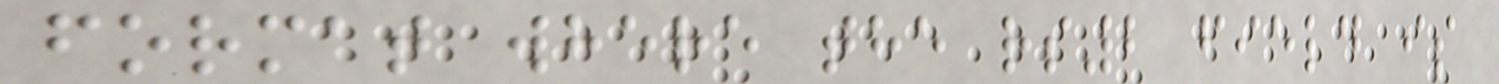format where the rs2 field is
